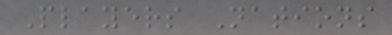Players Nations
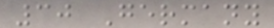30 Germany
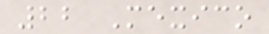22 Mexico
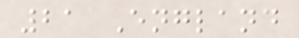21 England
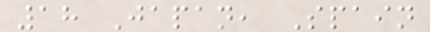18 Japan, Spain
